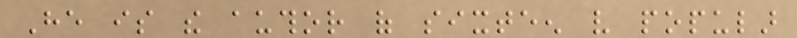He is the author of sixteen very popular
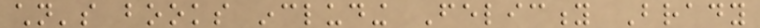children's books including Felicity Brady
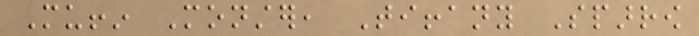Muffin Monster, Tiffany Sparrow
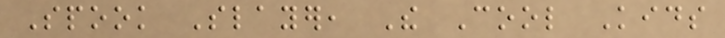Spook Slayer, The Cool Kids
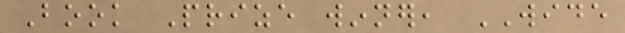Book Prize winner, WIDE
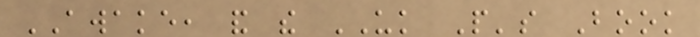AWAKE, and the UK People's Book
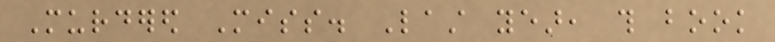Murdered Miss. Last year, this book
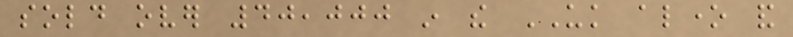sold over 40,000 in the UK alone and
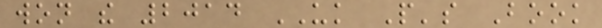won the 2014 UK People's Book
